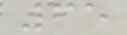65
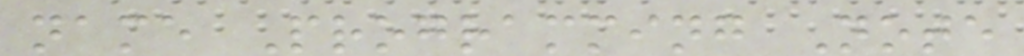name Programming Note
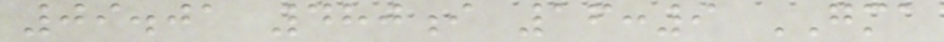09.01 480i 16:9 GMA
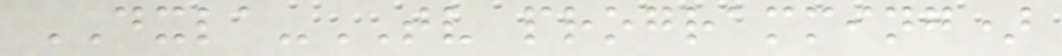DXLA-TV programming)
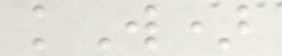kW)
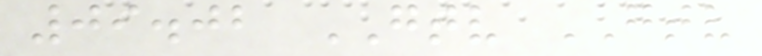09.02 GTV GTV
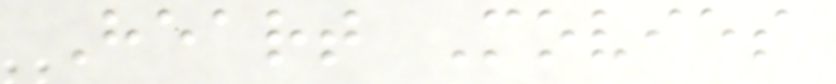Heart Movies
